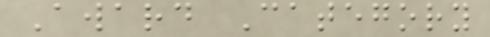Award Category
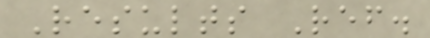Results Ref.
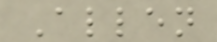Allen
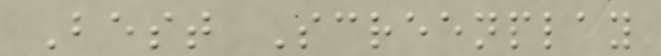Best Screenplay
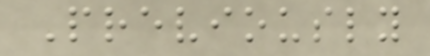Previously
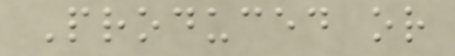Produced or
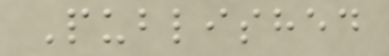Published
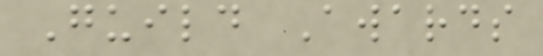Guild Awards
